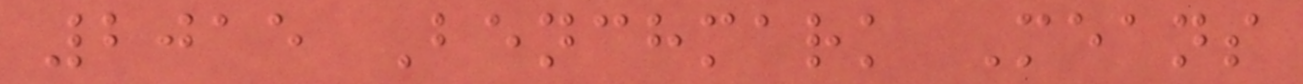2015 Benchmark Means
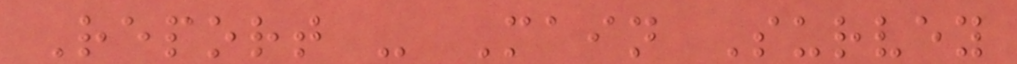Report - Main Survey
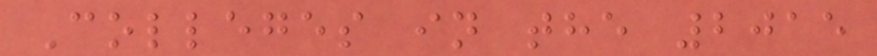Colleges in the 2015
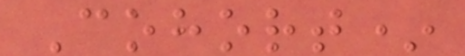Cohort*
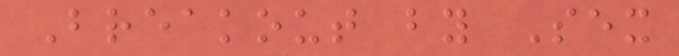Breakout by Sex
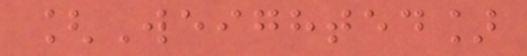[Weighted]
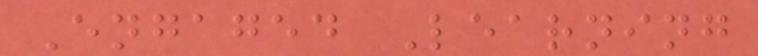Engaged Learning
